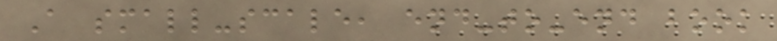A small-scale, end-to-end book
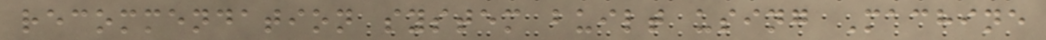recommendation system built using Machine
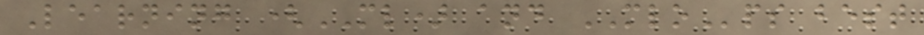Learning (ML) and MLOps best
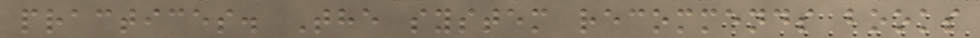practices. The system recommends books
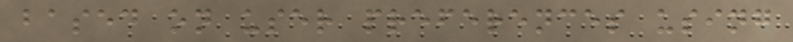based on user preferences using
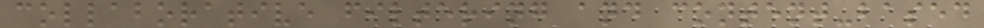collaborative filtering and content-based
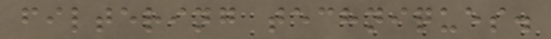filtering techniques.
